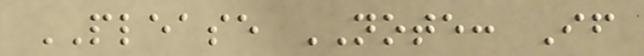PLEASE NOTE: If
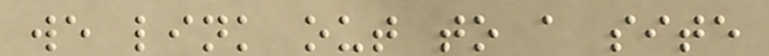we link out to a site
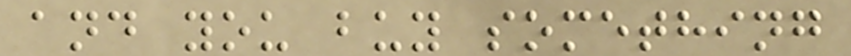and you buy something
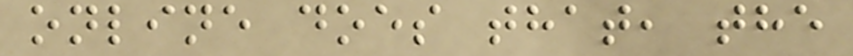online does that, the
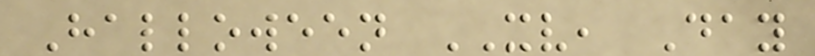Halloween XV, Day
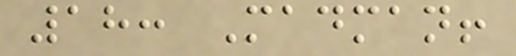18: Madman!
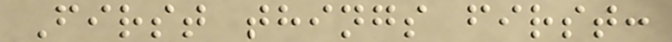First things first:
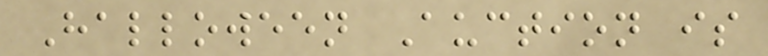Halloween Auction is
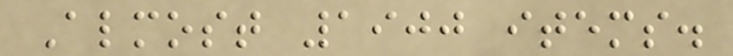Almost 1900 items.
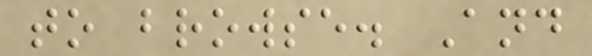to browse. And
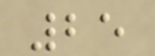25
